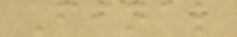Final
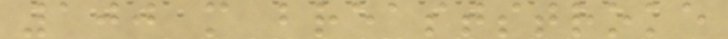100 m breaststroke
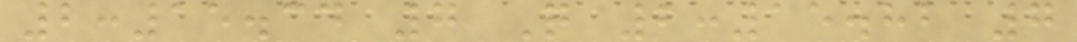2:15.34 7 Q 2:15.82 7
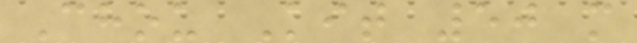Chou Kit 50 m
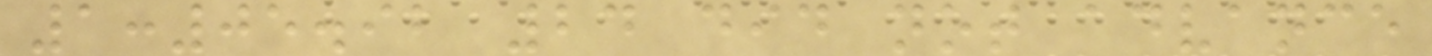1:05.92 24 did not advance
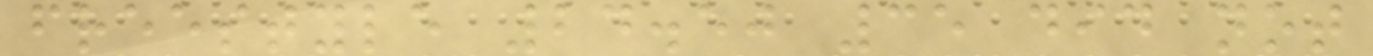freestyle 24.50 35 did not
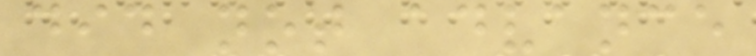did not advance
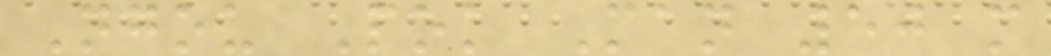Ngou Pok Man 50 m
